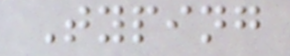Typing
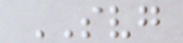SVG
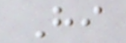Hi
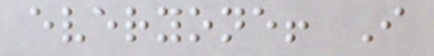everyone! I
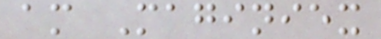am Maginiex
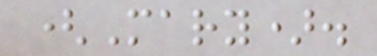(Mary).
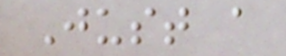Just a
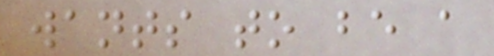wants to be a
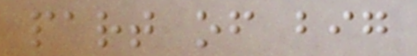part of big
